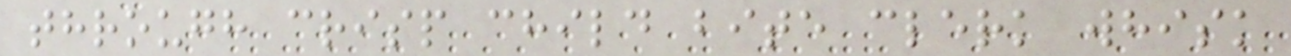through crisp child bite clerk whisk
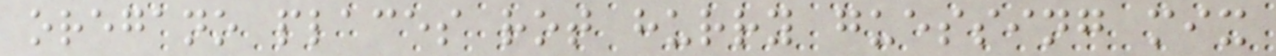oregano places rot hurry guessing mix
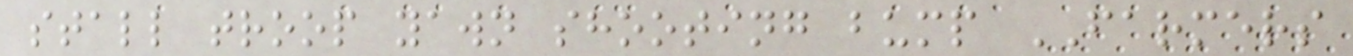stall troop yawn shooting bump FARMERS
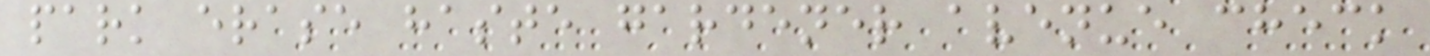park erase haste gardener avenue check
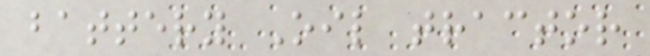battery Oil tractor
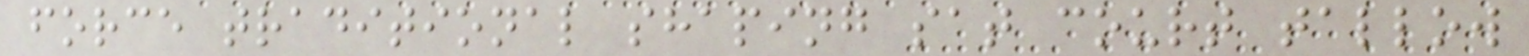force traditional shaping sat court tallow
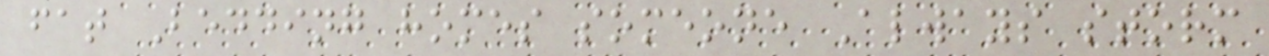fat Bedding homes someone Always storm
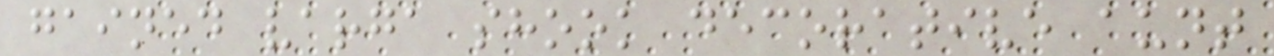gained varga shook decorative aunt
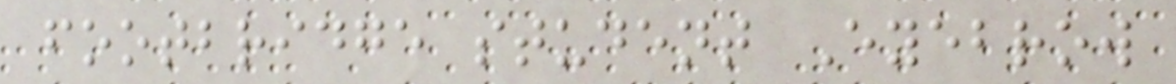footbridge student Eyebrow
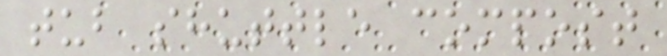tub shuttle compost
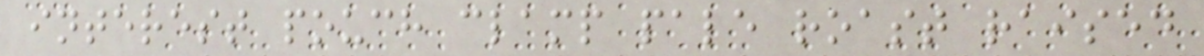interest pouch clamp pale roast raised
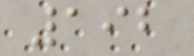192
